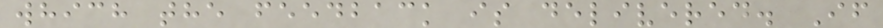which the feedback is delivered. If
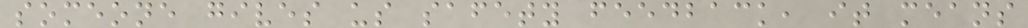someone gives us safety feedback, it means
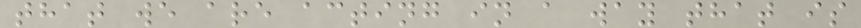that we are acting in a way that is
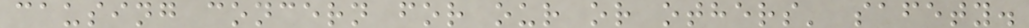causing concern for our or others' safety.
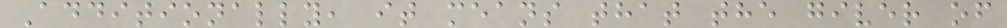Additionally, it means that the giver of
